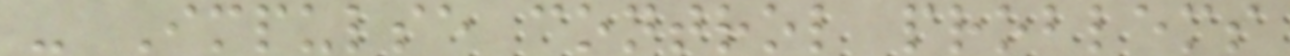- Impulse control problems
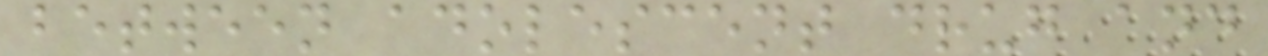between adolescent drug and
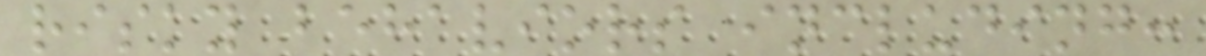risky behaviors including:
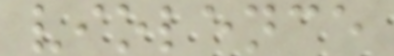violence
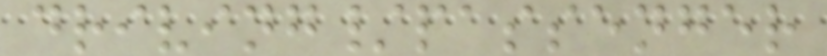driving/passenger
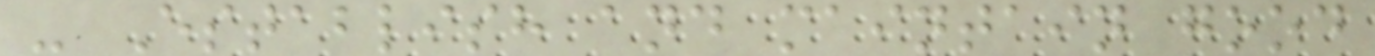- Establish and maintain good
